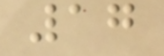17
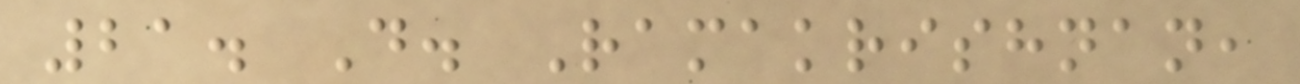21. D. Ramakrishnan,
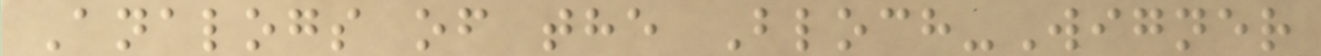Analogs of the Bloch-Wigner
